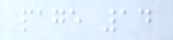page 14
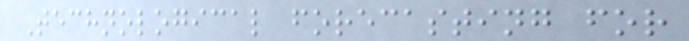Technological forecasting for
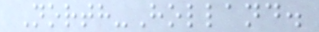North-Holland.
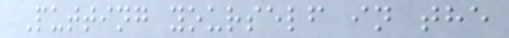Putting yourself in the
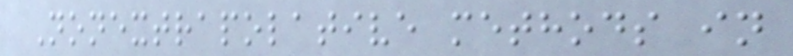Nonextrapolative methods in
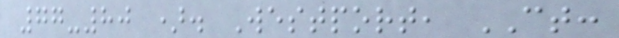77-80 ). Westport, CT:
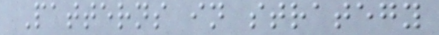Patterns in strategy
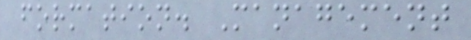formation. Management
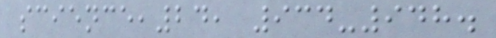science,24, 934-948.
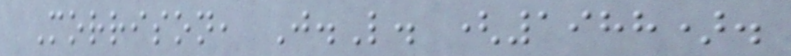Morrison, J.L. (1988).
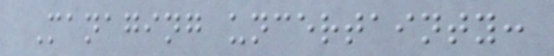Managing uncertainty:
